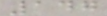147
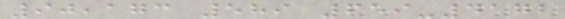90,173 589 659-4172
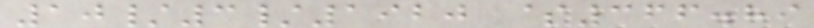10/3/1920 $366.89
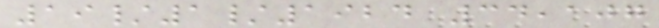19/1/1924 34,107
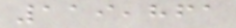119,861
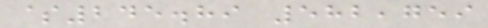$245.89 582,759
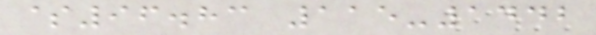$96.83 115-1442
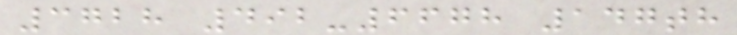3728 492-6678 147th
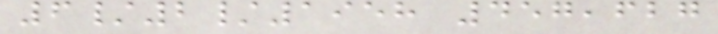6/2/1958 457,627
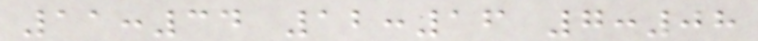11:34 12:16 7:08
